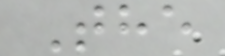The
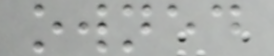owned
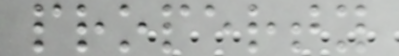property
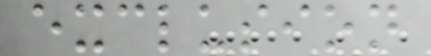exclusion
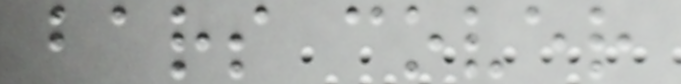bars cover
